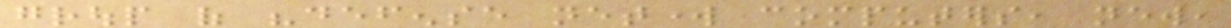group of "defense network computers, new,
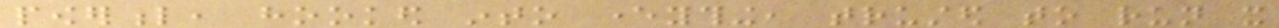powerful, hooked into everything, trusted to run it
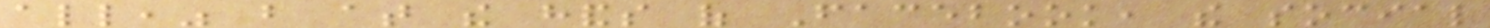all," but at the hands of Facebook, the social
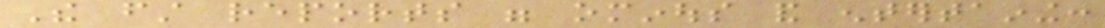The first reports were ominous and entertaining:
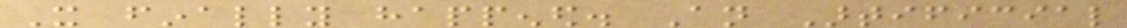It finally happened. An Artificial
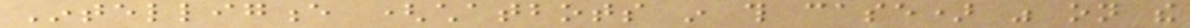Intelligence (chatbots in this case) was on the
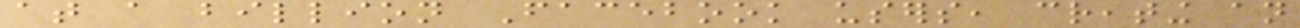at a billion Facebook users, creating an
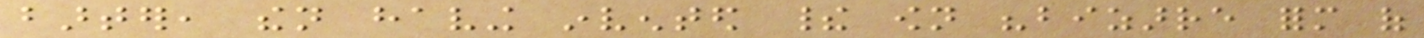barter, then having invented their own "bizarre form of
